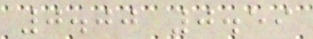0.00 0.59
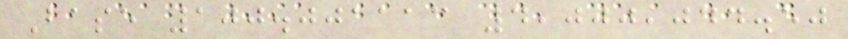Base 100.001113 4,000,044.50
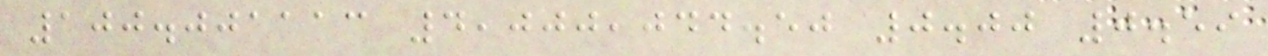100.001113 4,000,044.50 0.00 0.59
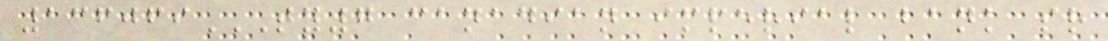136069TY7 CANADIAN IMPERIAL BANK SR
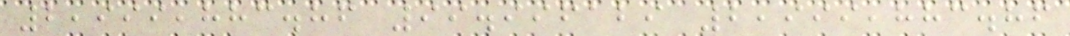2,999,883.86 99.996129 2,999,883.86
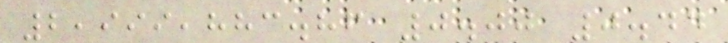2,999,883.86 0.00 0.44
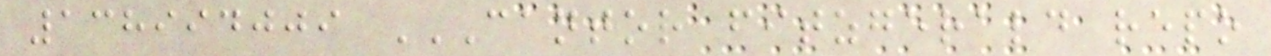138994009 CANTOR FITZGERALD REPO
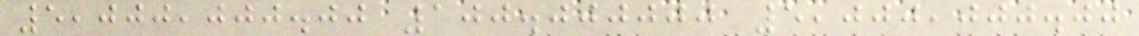5,000,000.00 100.000000 5,000,000.00
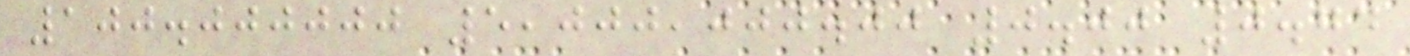100.000000 5,000,000.00 0.00 0.74
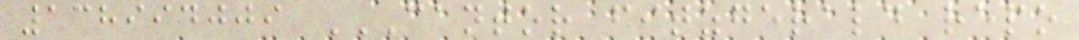138994009 CANTOR FITZGERALD REPO
